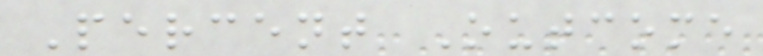Percent Outcome
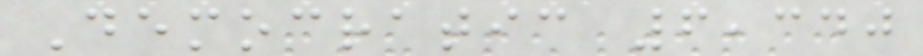Democratic 6,340
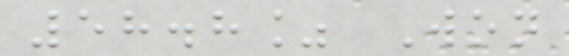58.8% Won
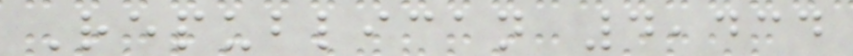Republican 4,434
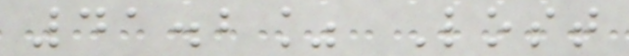41.2% Lost
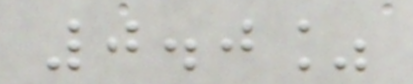0.0%
